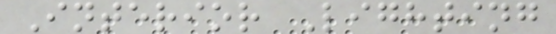Interior Lighting
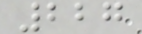227
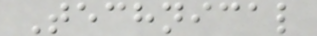Technical
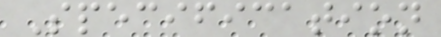Specification
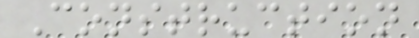Construction
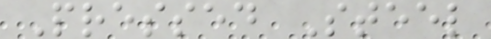Pressed Steel
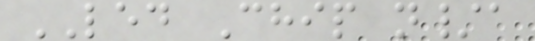LED Chip n/a
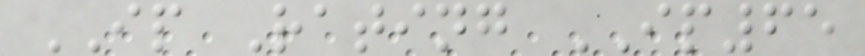IP Rating IP65
